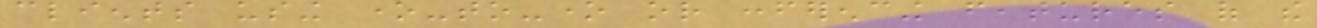clients using one-to-one or conferencing features of the
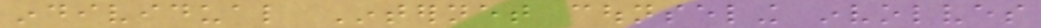individual Internet counseling involves
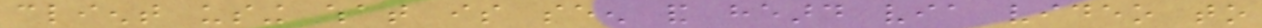client using what is seen and heard via video to
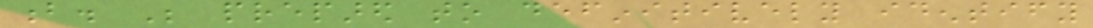b. Be prepared to definitively identify
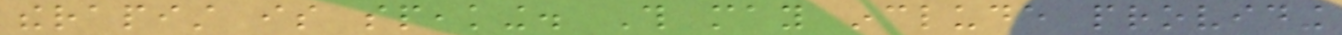therapist is speaking. This may include providing
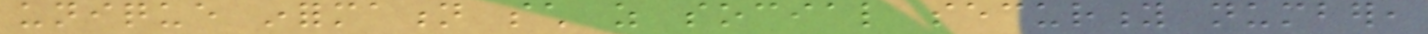unique information such as social security number,
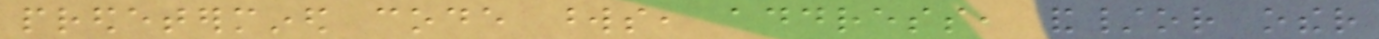predetermined code words, address, and/or other
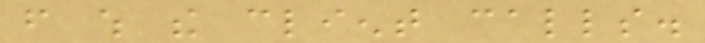from which the client calls.
